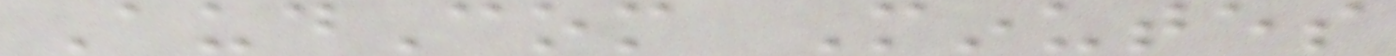AudCom Minutes
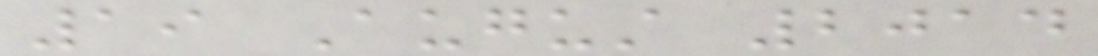19 August 2014
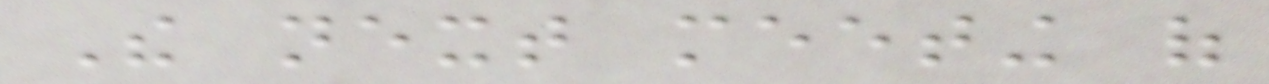The next meeting of
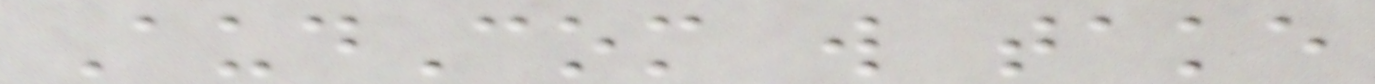AudCom will take
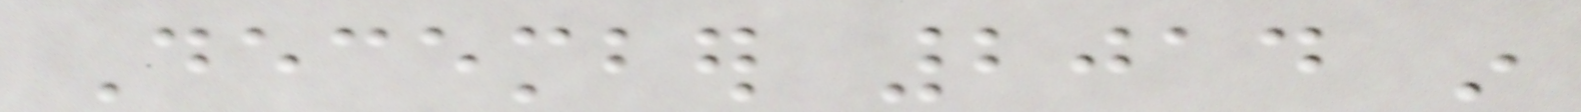December 2014 in
